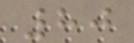80
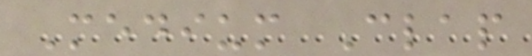Medium Clap
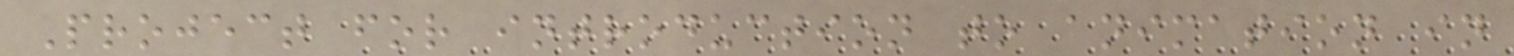Project for introduction to animation in
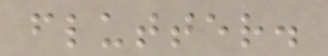flutter.
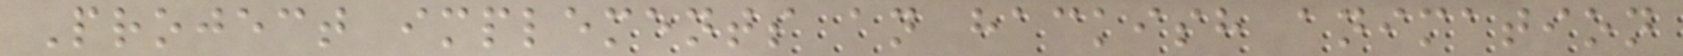Project implements an hackish animation
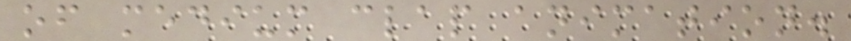of medium clap animation.
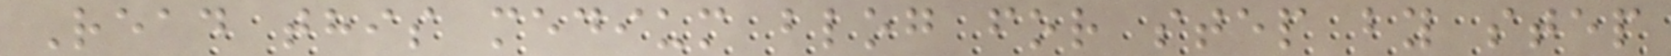Read this medium blog for step by step
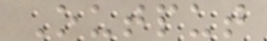Output
